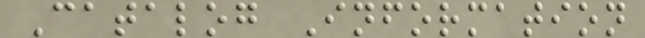Catalog Information
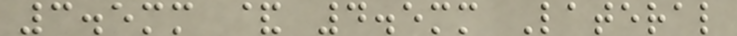3.5mm & 4.5mm Lateral
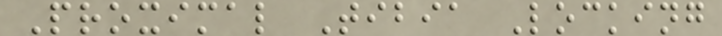Proximal Tibia Locking
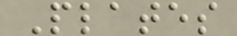Plates
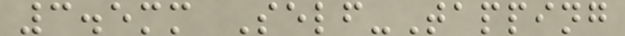3.5mm Self-Tapping
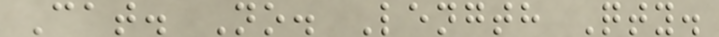Cat. No. Length Qty.
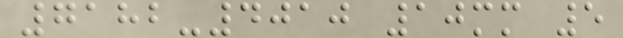7182-4010 10mm 5
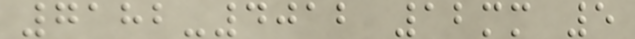7182-4012 12mm 5
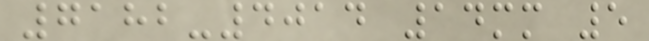7182-4014 14mm 5
